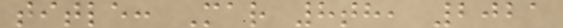title: Mar 8th, 2021
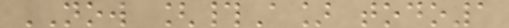NOW [#A] todo1
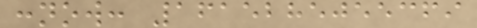:now: 1615285055369
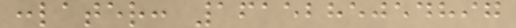:later: 1615285054897
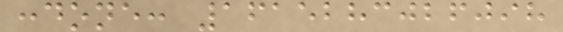:done: 1615283026098
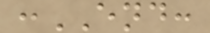:END:
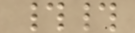##
